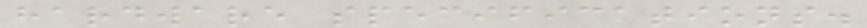hardware specifications.
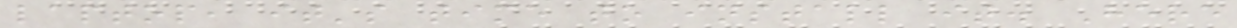laptop, it's time to install it. Here
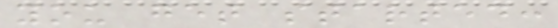you get started:
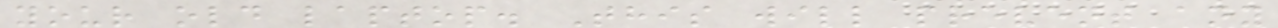your old laptop. This will prevent any
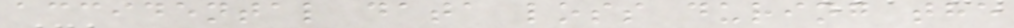accidental data loss during the
